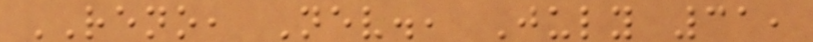RENO, Nev., July 31,
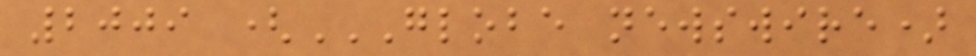2009 (GLOBE NEWSWIRE)
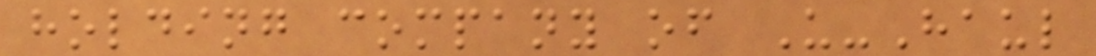holding company of U-Haul
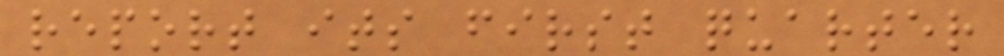report its first quarter
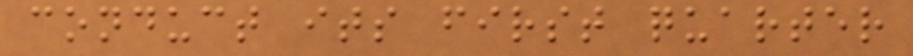conduct its first quarter
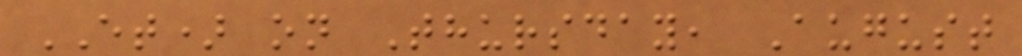ET) on Thursday, August
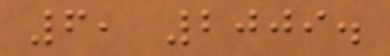6, 2009.
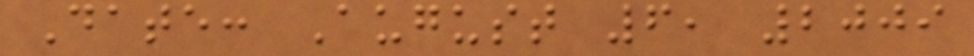Date: August 6, 2009
